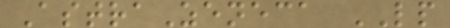AstraZeneca LP
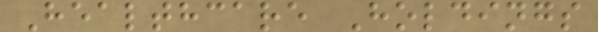Healthcare Holdings
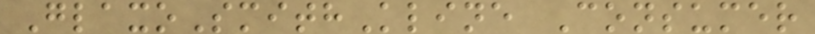GlaxoSmithKline Consumer
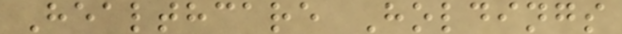Healthcare Holdings
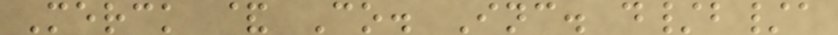Merck & Co. Inc. d/b/a
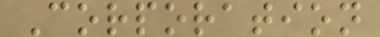Corporation
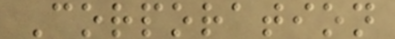Corporation
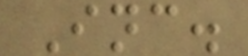Inc.
